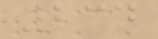234
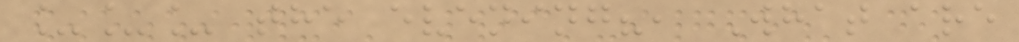___ the evening?, What are
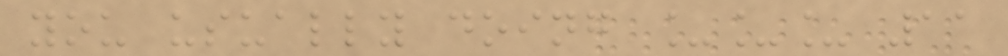you usually doing ___ 11
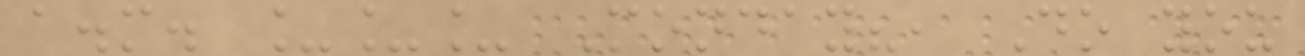a.m. ___ Monday?, Do you
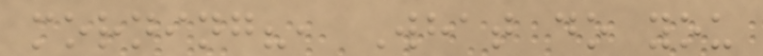morning?, What do you
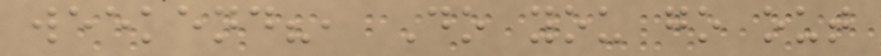weekend?, Do you go out
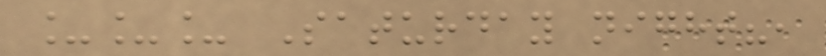___ Saturday night?,
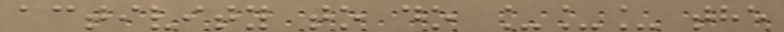activity to do ___ the
